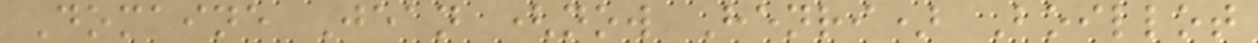Domaine Jean (now Henri) Boillot
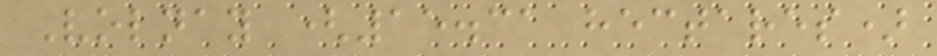Volnay (15.31 hectares)
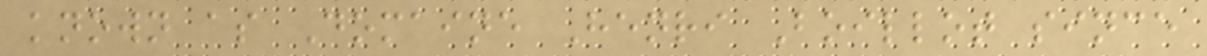known as Domaine Henri Boillot since
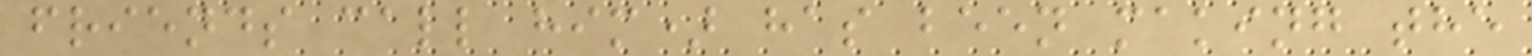friends call him) has been making the
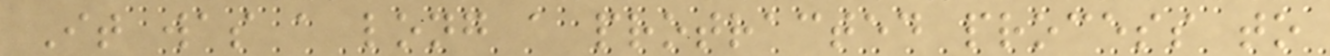It was a long a protracted process to
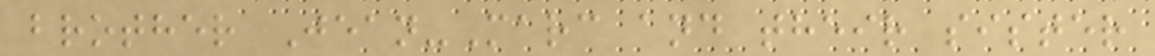brother Jean-Marc and their sister
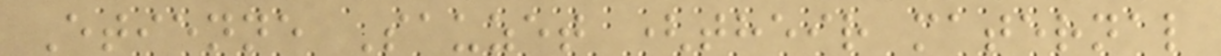Etienne Sauzet (their maternal
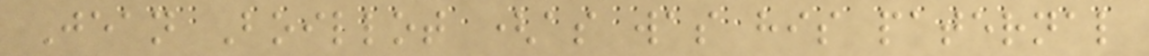Jean Boillot (as was his paternal
